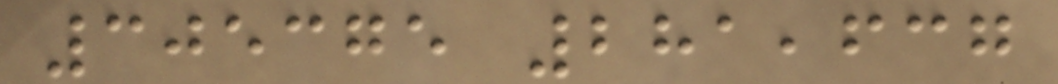305375 281,637
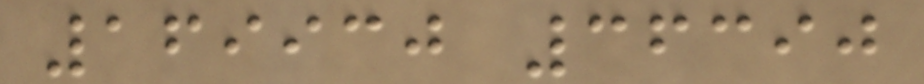169930 36390
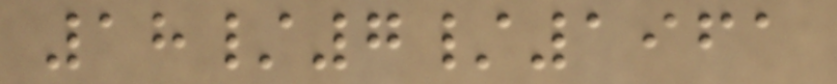18/7/1961
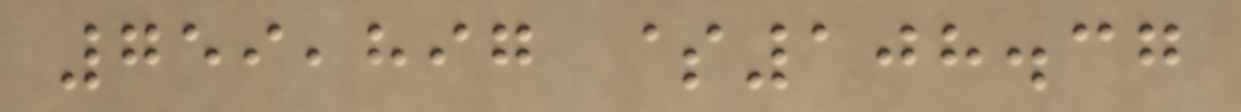759,897 $108.37
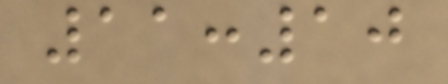11:10
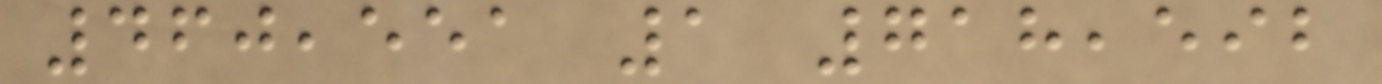460,551 1 718,592
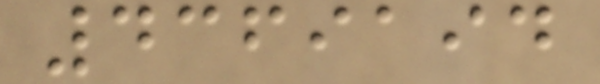4369194
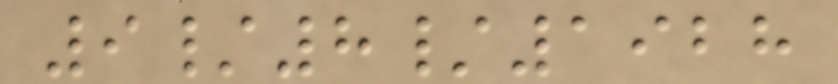9/8/1928
